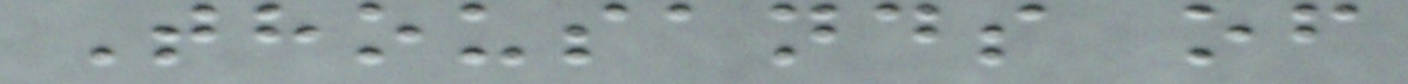Thousands of
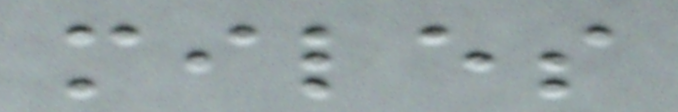miles
